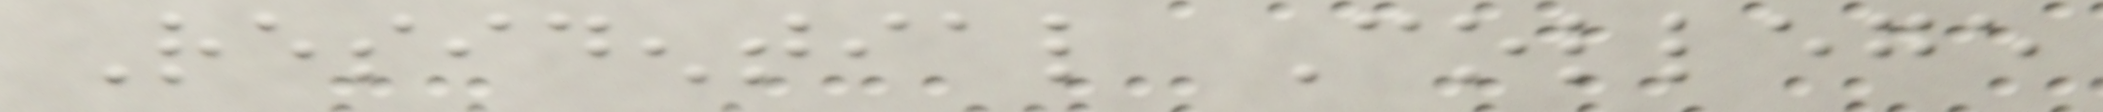Residential College
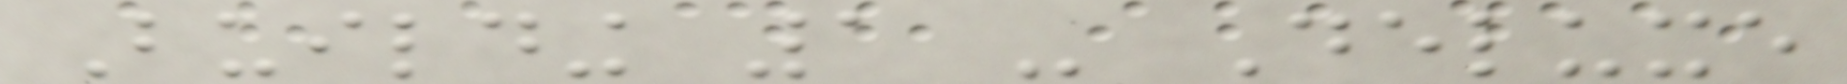Building 1 - Deluxe
